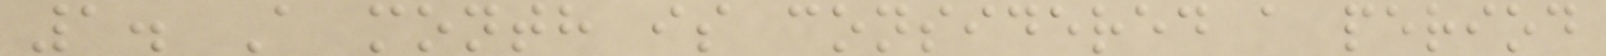1. A month is considered a period
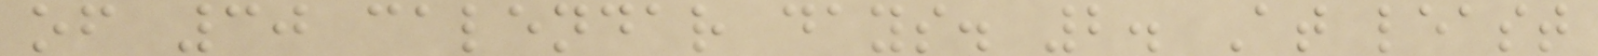of 30 calendar days. 2. At least
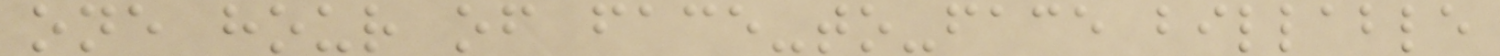one hour of face-to-face billable
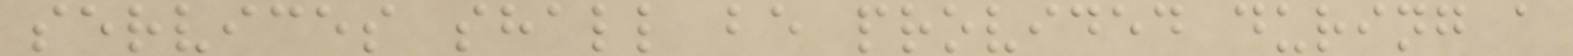services shall be provided during a
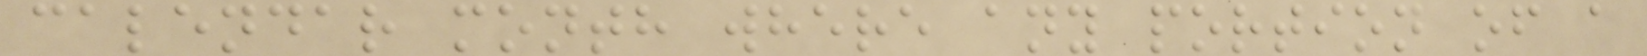calendar month where any portion of a
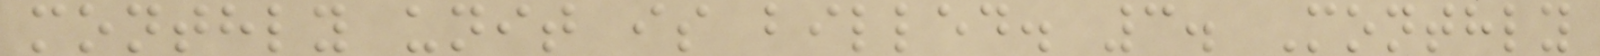monthly unit is billed. 3. Monthly
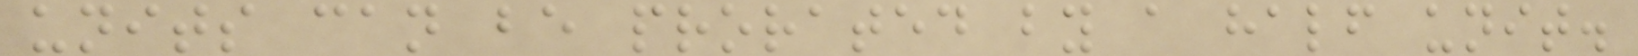units can be prorated by a half unit.
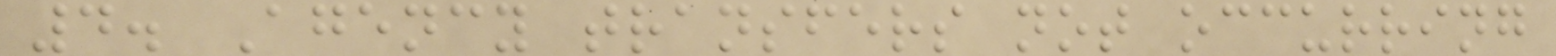4. Agency transfers not occurring
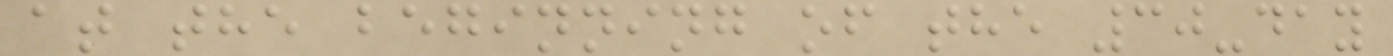at the beginning of the 30-day
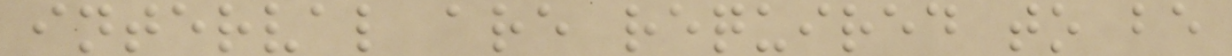interval are required to be
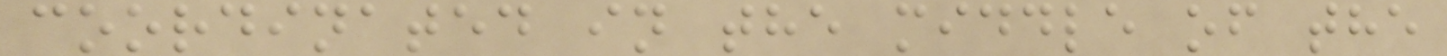coordinated in the middle of the
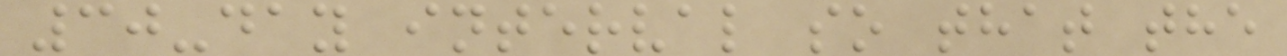30-day interval so that the
